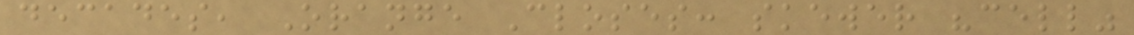decades, Orange Closes: skewer "cell"
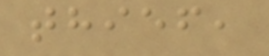thief,
